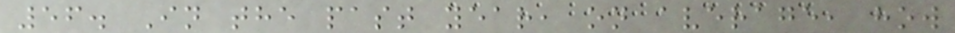56. In the past year, on average, how
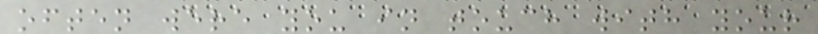often were you in touch with your
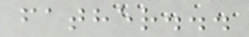father...
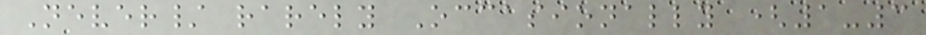Never/ rarely Occasionally (1-3
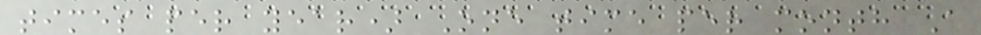times per year) One time per month A
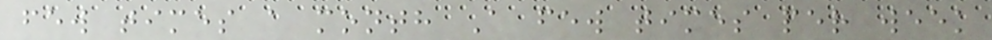few times a month A few times per week
